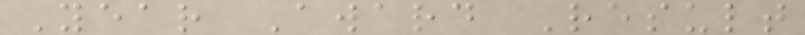Year Award Result
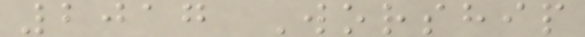2017 Worship
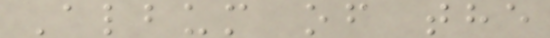Album of the
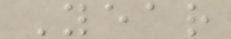Year
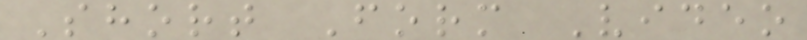Short Form Video
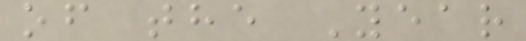of the Year
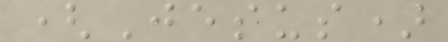(Jesus)
